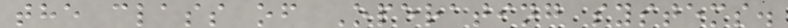the class of Operating systems.
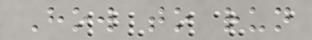How to run
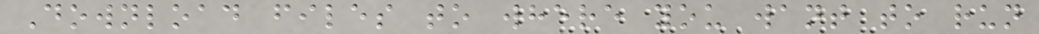Download files to where you want to run
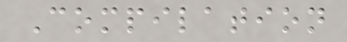Compilation
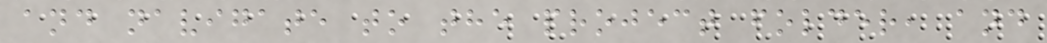and navigate to the project folder, and
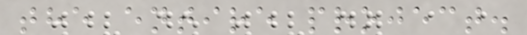the entire project.
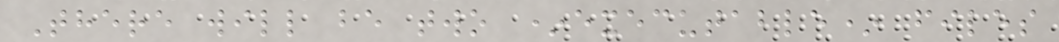There will be two *executable* files
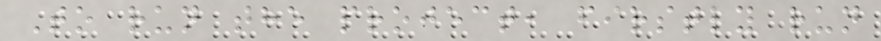To run the project, firstly run
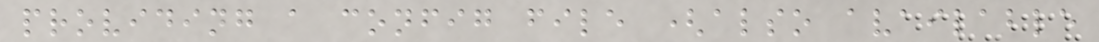providing a config file (also available
